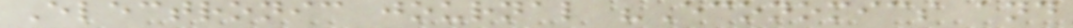Electronic journal "Economics and
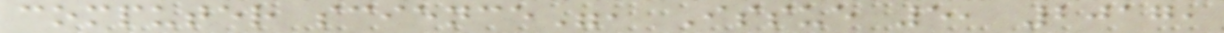computer science", Issue 5, 2017,
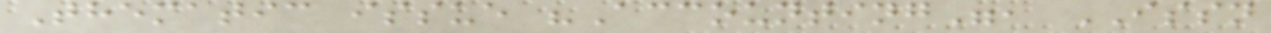Thematic issue "Accounting", ISSN
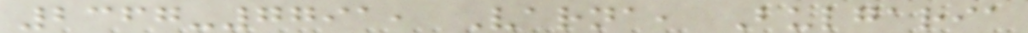2367-7791, Varna, Bulgaria
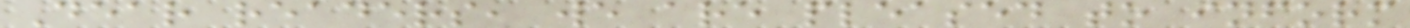Dear readers, we are pleased to inform
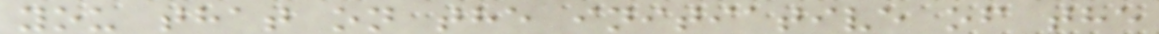you that on the initiative of the
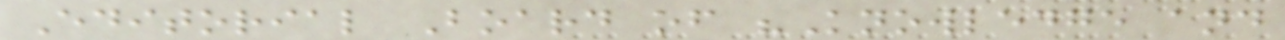Editorial Board of "Knowledge and
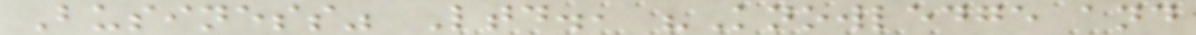Business" Ltd., "Knowledge and
